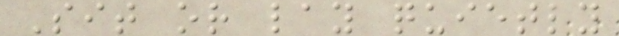Sit or lay quietly
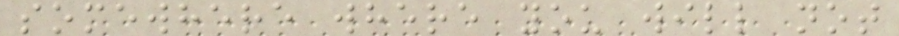somewhere where you will not
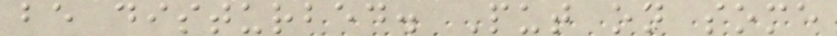be disturbed. Put on some
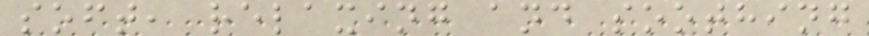soft, relaxing and soothing
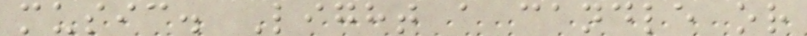music. Light a candle or
